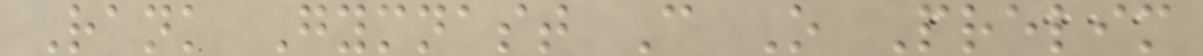Rank Gymnast C O Prelim
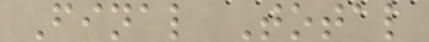Final Total
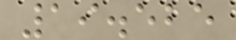19.525
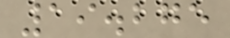19.275
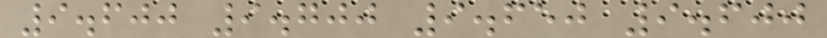9.600 9.700 9.650 9.600
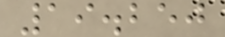19.250
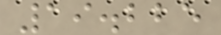19.225
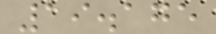19.175
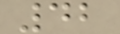42
